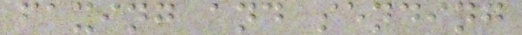faxing and sending
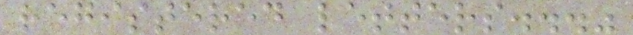registered letters..."
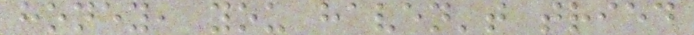honey, you haven't tried
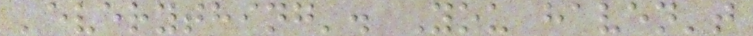'everything'. You haven't
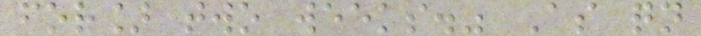for] two weeks." As qn
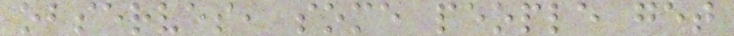observes, some people get
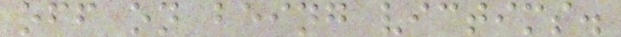off on being victims.
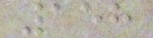158
